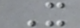X
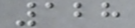128
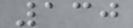130
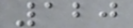120
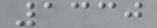1330
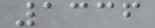1336
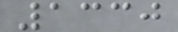1330
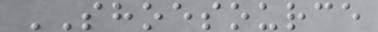SHOESOURCE
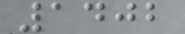1402
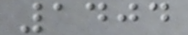1404
